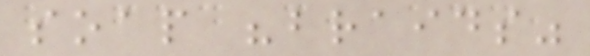soap "braids"
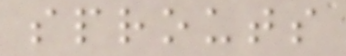sprouts
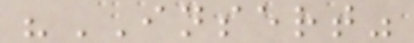"INSERT"
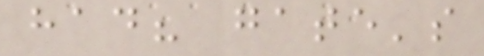had? gate's
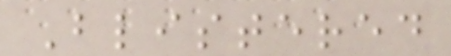Blistered
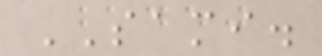SAMI.
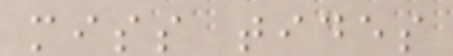miss tides
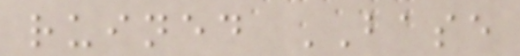ruined BASE
